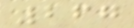267
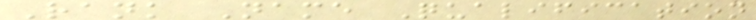Rank Name Qualification
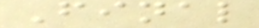Final
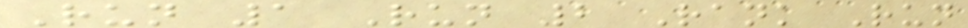Run 1 Run 2 Rank Run
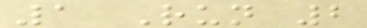1 Run 2
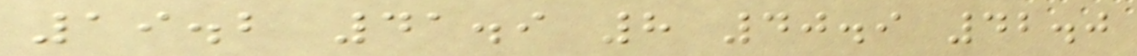19.2 41.9 8 40.9 42.0
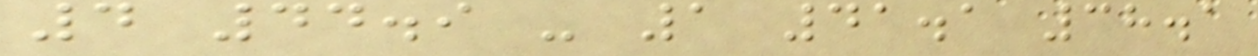4 44.9 - 1 41.1 38.1
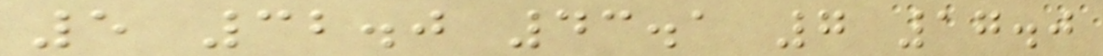5 32.0 43.1 7 17.0
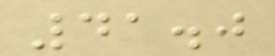41.0
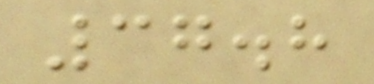37.8
